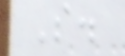So.
